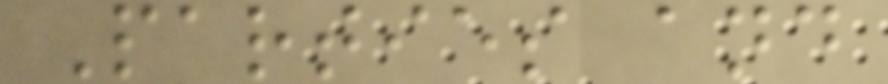Parties and
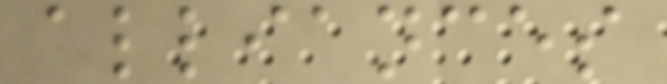alliances
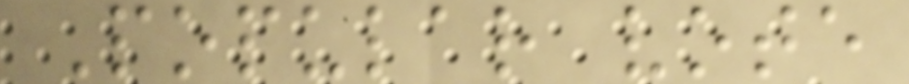Popular vote
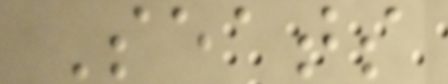Seats
